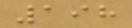198
